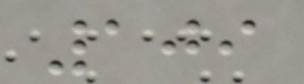109
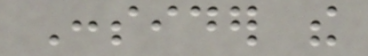Consider the
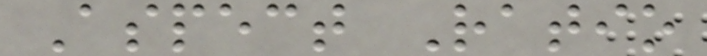Aspect Ratio
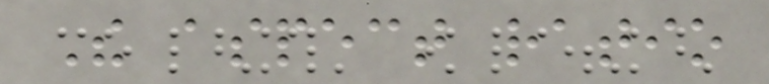The aspect ratio
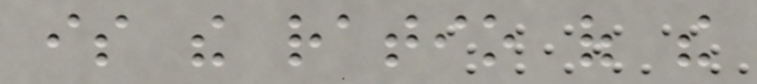is the ratio of the
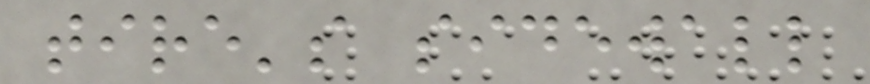tire's sidewall
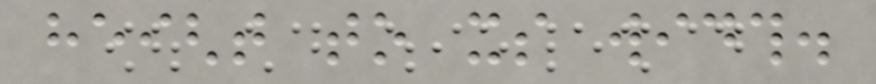height to its width.
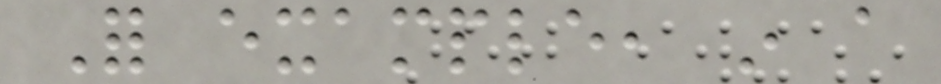For example, in a
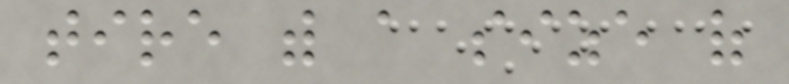tire with a size of
